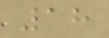18
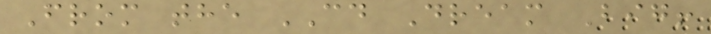From the CD Dream Big!
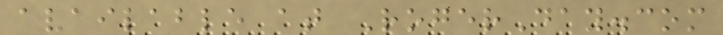available at RogerDay.com
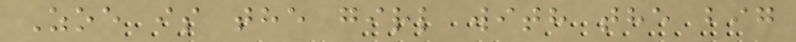Zoe is the girl with the big
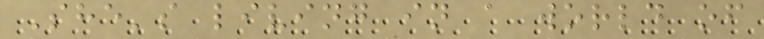She's living in a world of
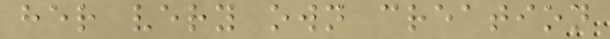her very own creation
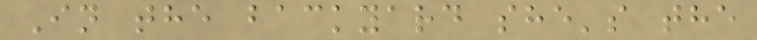In the backyard she's the
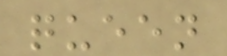queen
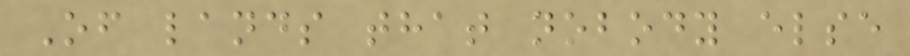Of lands that nobody else
